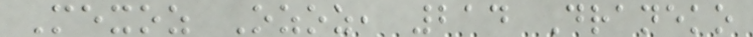Mexoz Ozoz, 214 Draneko
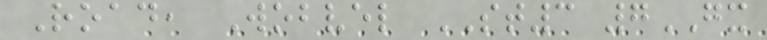Road, Wobvel ST3 7GX
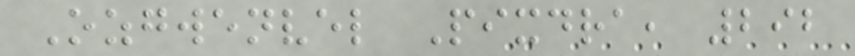Ozgwenvel Pixdra, 292
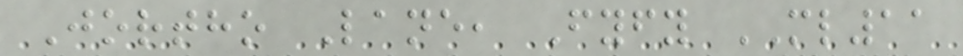Jortho Lane, Fyfy ML11
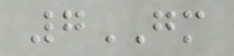7GM
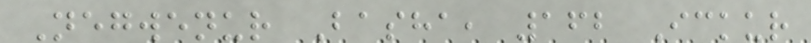Negwenur Basha, 162 Ickur
